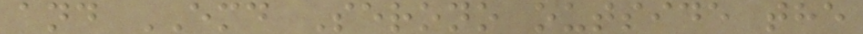and EMD Serono outside the
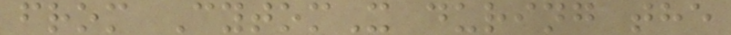from CytomX during the
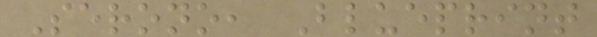Serono, Blueprint
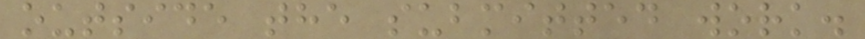outside the submitted work.
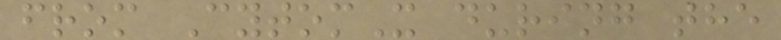from CytomX during the
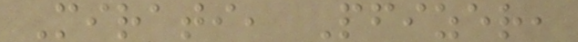Mirati, Pfizer,
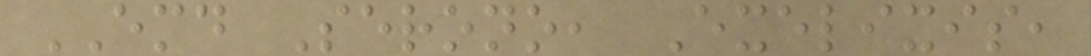EMD Serono, Exelixis,
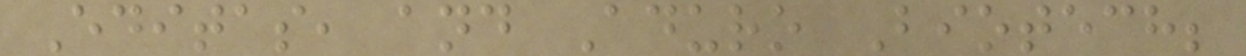Editas, and Aduro Biotech;
